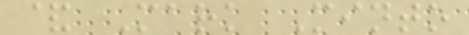& Mark Minto
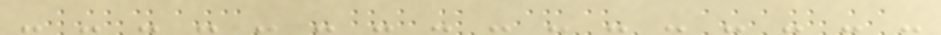- - - - - - - - - - - - - - - -
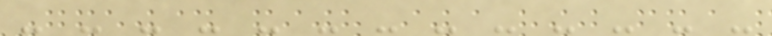- - - - - - - - - - - - -
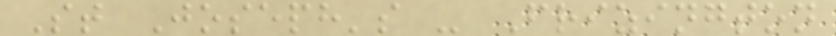St Joseph's - Frizington
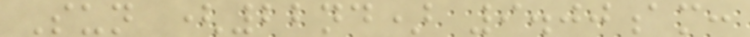Sun (22nd) 9.00am:
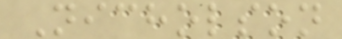Nicholson
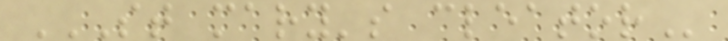ST MARY'S CLEATOR
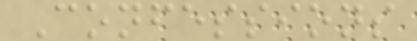Confessions
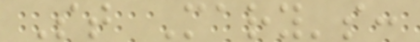St Mary's:
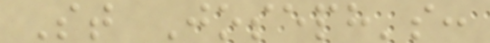St Joseph's:
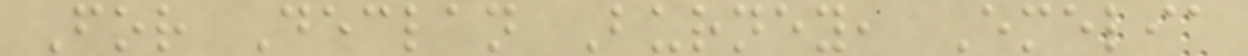For Declan Burney, Emelia
